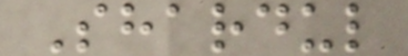Shardul
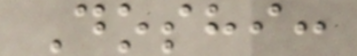Doshi:
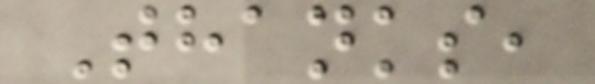Thanks,
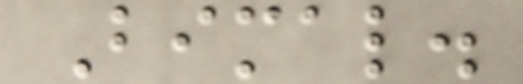Bimal.
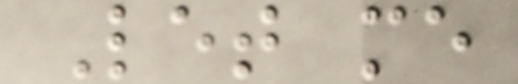Let me
